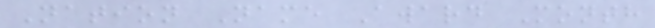Nation Name Award Month
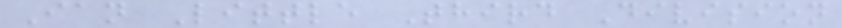Ian Little Third Division
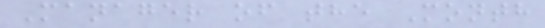Manager of the Month
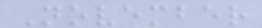November
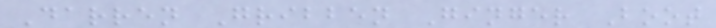Darren Gribben Ginger Boot
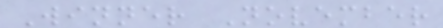Winner November
